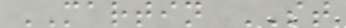MARTIN ST
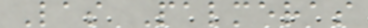Las Palmeras
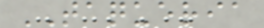TAQUERIA
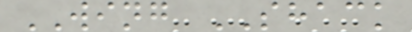WING SHACK
